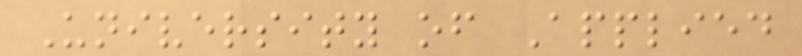University of Applied
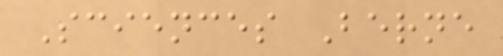Sciences Berne
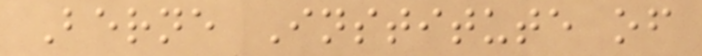Berne Institute of
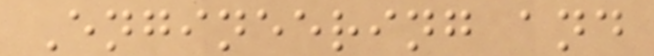Engineering and
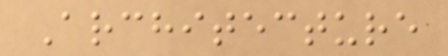Architecture
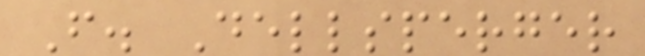F. Dellsperger
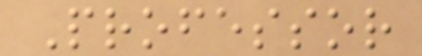Professor
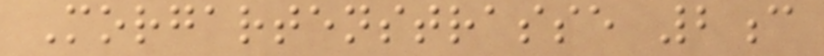Morgartenstrasse 2c
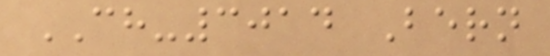CH-3014 Bern
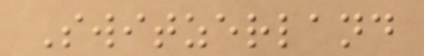Switzerland
